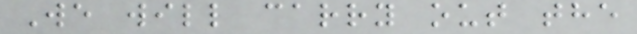We will carry out the
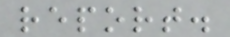report.
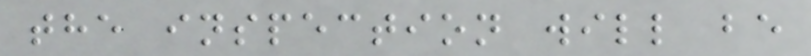the inspection will be
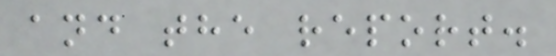and the report.
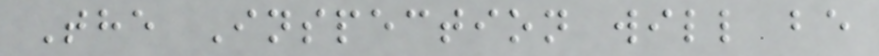The Inspection will be
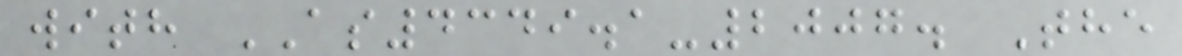with AS4349.1-2007. The
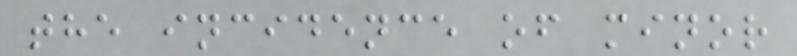the incidence of minor
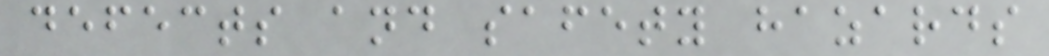defects and safety hazards
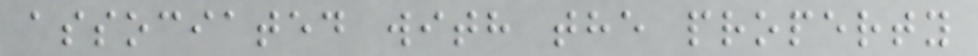associated with the property
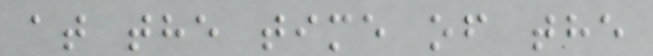at the time of the
